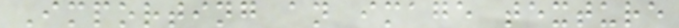Importing an image texture
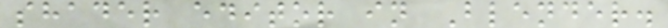shader editor in Blender.
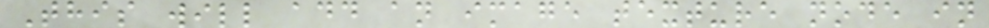This will add an image texture node in
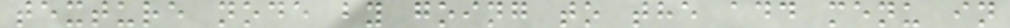texture node by going to the add menu in
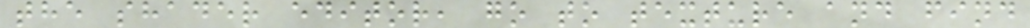the shader editor, go to texture and find
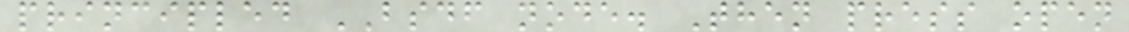principled BSDF node. Then press open
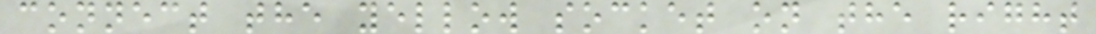connect the yellow socket on the right
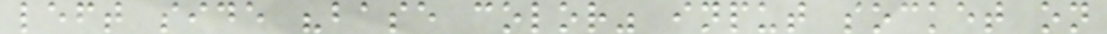left side "base color" input socket on
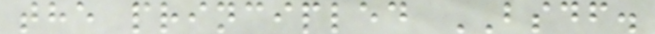the principled BSDF.
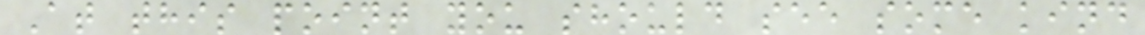At this point you should see some kind
